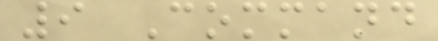9 Command
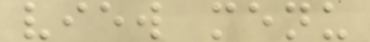view menu
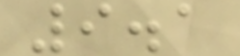9.1
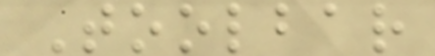Toolbar
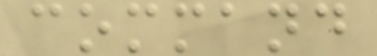command
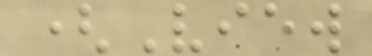(View
